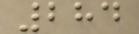284
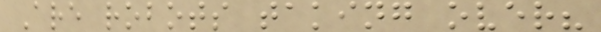Are robots taking over?
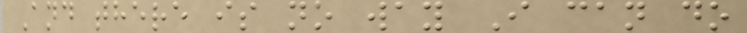And there is no way I can do
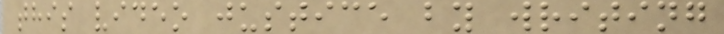this video justice by writing
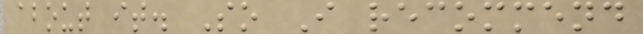about it. So I recommend
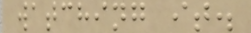watching it.
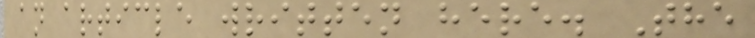an article written here. The
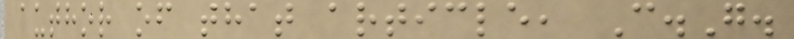author of that article, C.G.
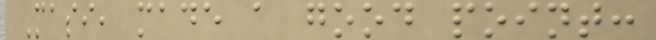Masi, made a good point:
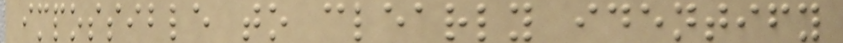impossible to clearly identify
